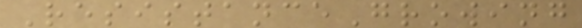ResistanceGrowing
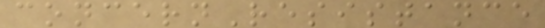concernResistance
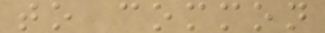to common
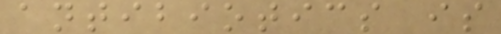antibiotics is
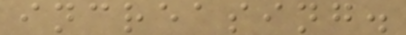increasing.
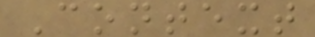Context
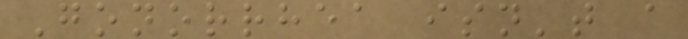Gonorrhea isn't a
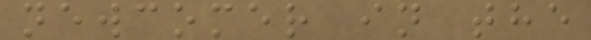newcomer in the
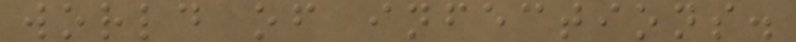world of infections.
